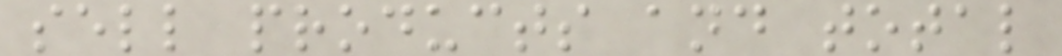sell products and total
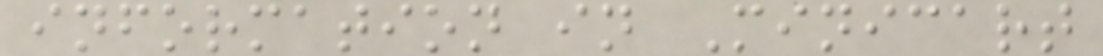information in Minicart
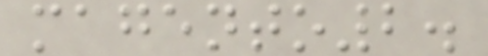magento2.
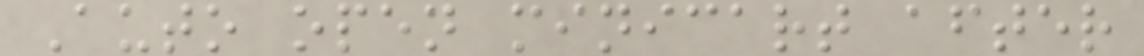Auto open minicart after
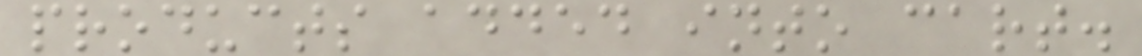products added into cart.
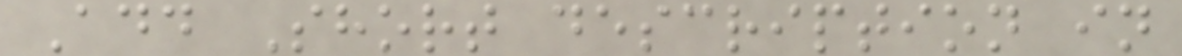Add Short description in
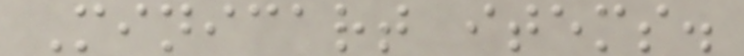Minicart items.
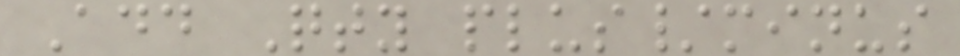Add Qty plus/minus
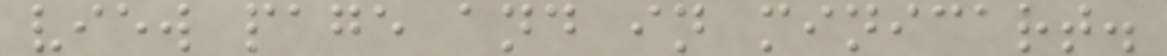view page and in minicart.
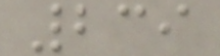239
